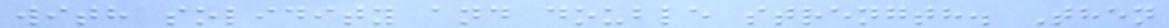with solidity and double strength. Then
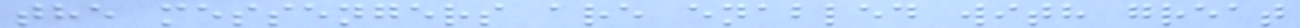the messengers are enabled with great
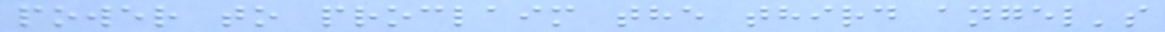power to proclaim the third angel's
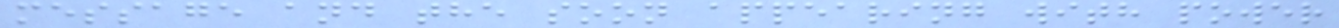message and the soon appearing with power
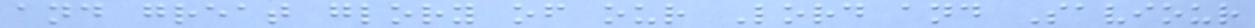and great glory of our Lord and Saviour
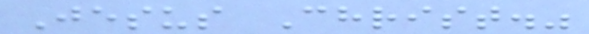Jesus Christ."
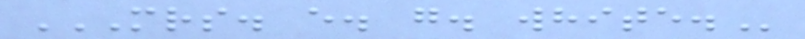MRS. E. G. WHITE.
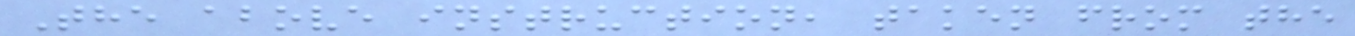The above instruction, taken from the
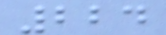224
